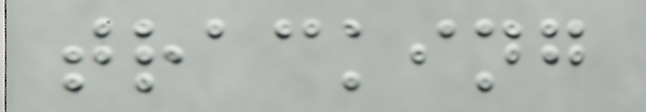tracking
